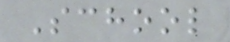School
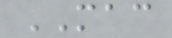MAC
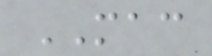MAC
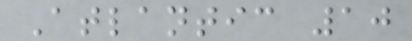Atlantic 10
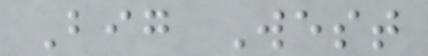Big West
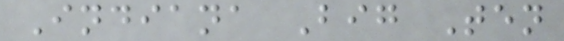Indiana Big Ten
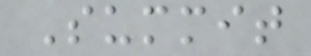Summit
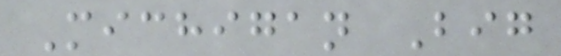Michigan Big
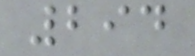294
